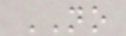NO
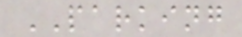PARKING
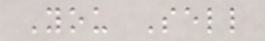You Sell
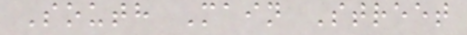South Main Street
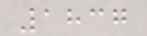1837
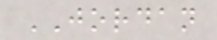JORDAN
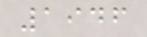1946
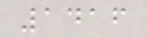1416
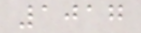1017
